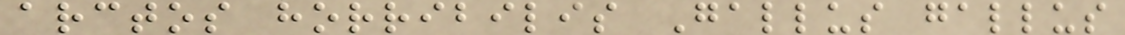arctos horribilis Gallus gallus
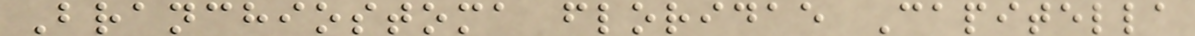Branchiostoma floridae Capitella
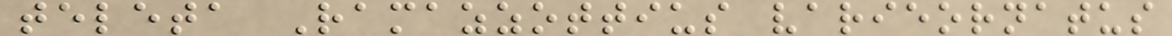teleta Ramazzottius varieornatus
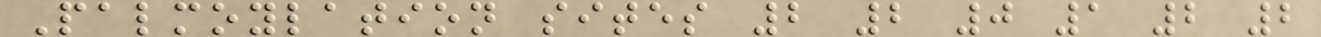Palmoylation sites 2 2 0 1 2 2
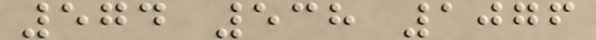574 538 1076
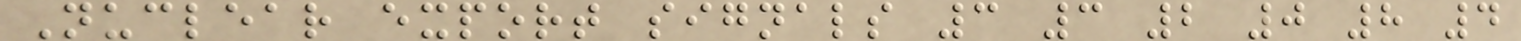Nuclear export signals 3 3 2 0 8 4
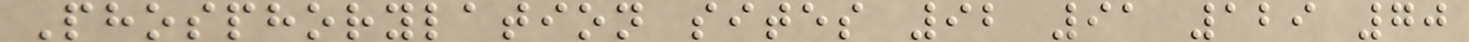Phosphorylation sites 92 91 129 70
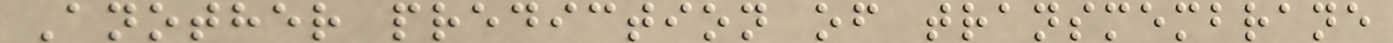Another prediction of transmembrane
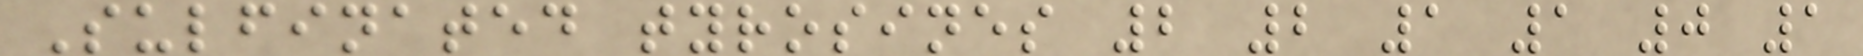Sulfinated tyrosines 2 2 1 1 0 1
